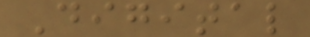Digital
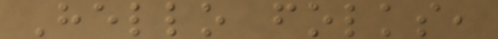Hello folks,
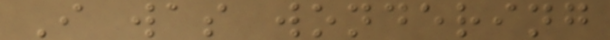I was wondering
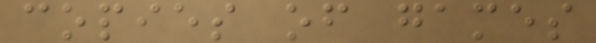copies of games
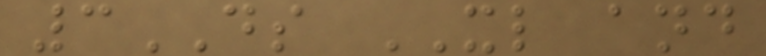3DS XL and
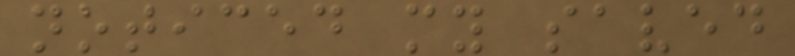noticed my saved
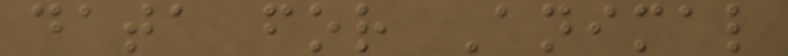data for Animal
